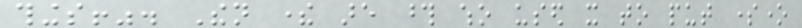things!". Then there are those who used it to put someone
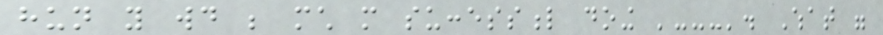hun you would be much more successful doing '---'. What were
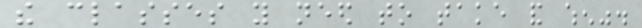the classes you need to take and when".
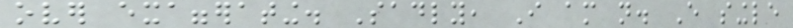over exaggerating. Sadly, I am not. Every single
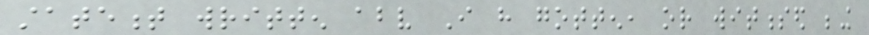statement written above I have gotten, or witnessed being
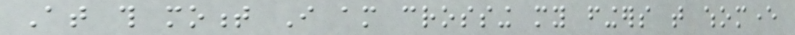At this moment I am crossing my fingers that whomever
